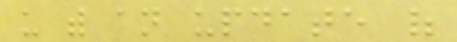us with an update of
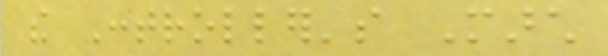the Controller's March
